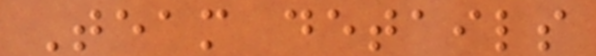Team details
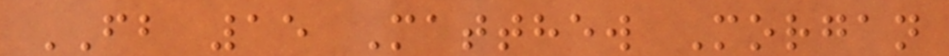FB 15 Matthew Morgan
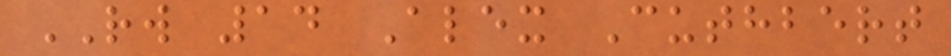RW 14 Alex Cuthbert
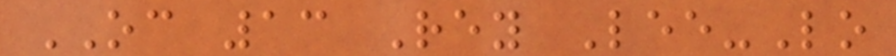OC 13 Rey Lee-Lo
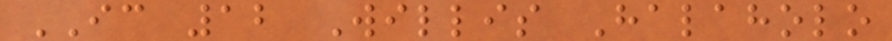IC 12 Willis Halaholo
